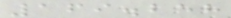169.258
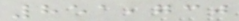851,730
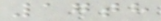17th
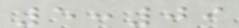5:09
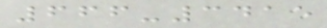666-3415
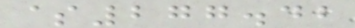$277.42
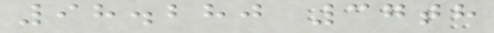98.280 37th
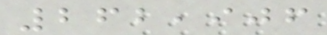262,906
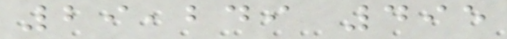29,249 495
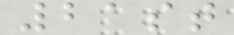21st
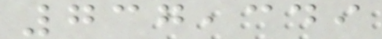737,349
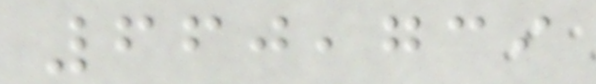660,739
